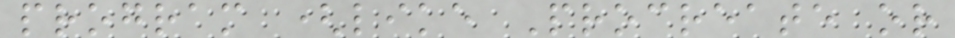program (like Procreate or
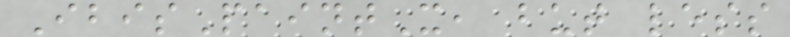IbisPaintX, but less
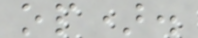op).
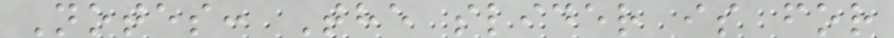Notes: The slider is for
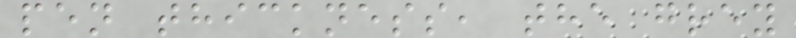pen thickness, the grey
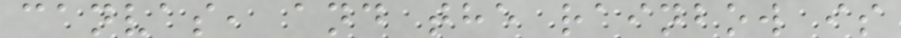canvas, and the rainbow is
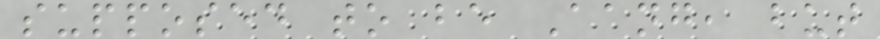supposed to be Aang, but
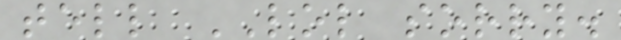tell LOL sorry.
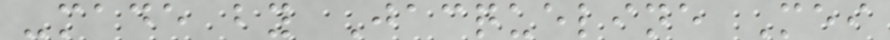-made by Jacqueline Mei
